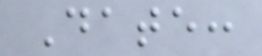Date:
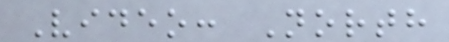Video: North
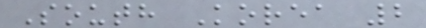South Korea 2
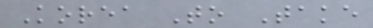Korea To Take
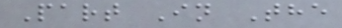Part In The
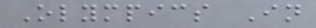Olympics In
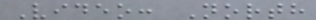Video: North
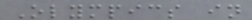Olympics in
